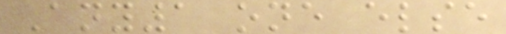Any1 one else
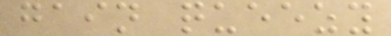gain queezy
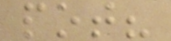pot?
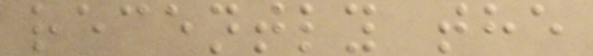recently the
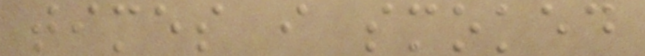times i smoked
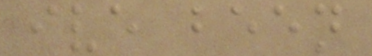ive been
